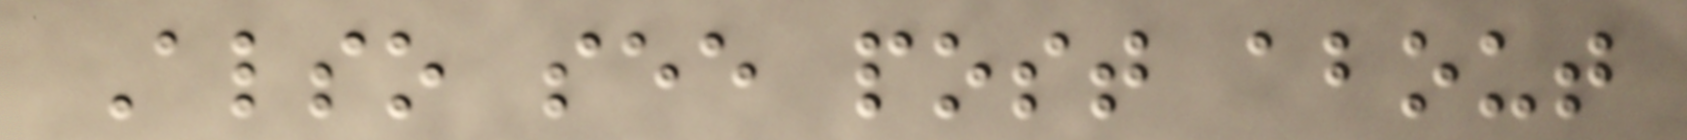Also see post about
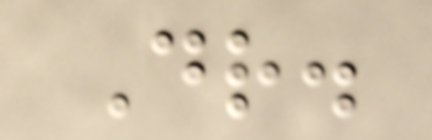Dr.
